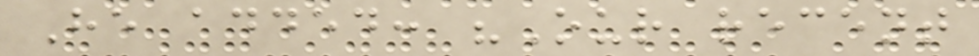He added: "Our recent
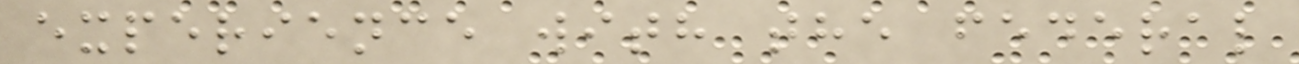experience with the federal
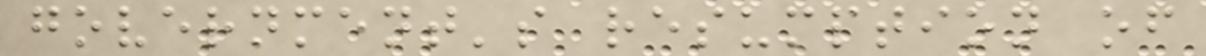government's resumption of
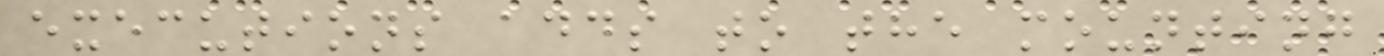executions adds to the mounting
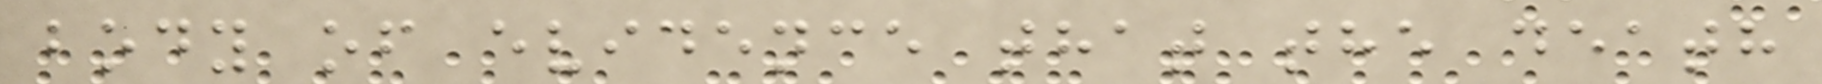body of evidence that the death
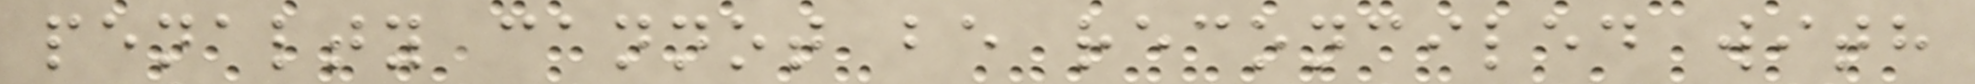penalty cannot be reconciled with
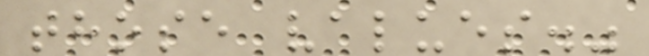those values."
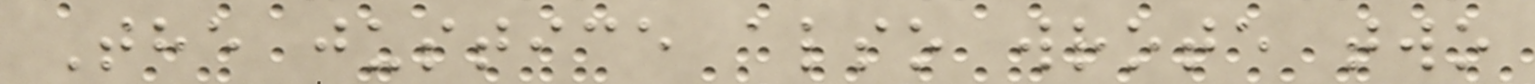The justice also wrote two
